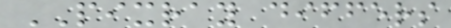PIXRAY differs
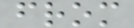from
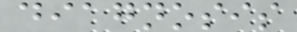diagnosis
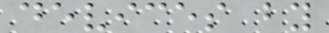devices by
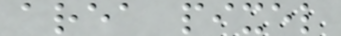area pixel
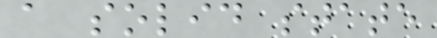a solid state
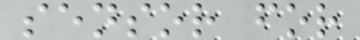sensor for
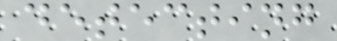detecting
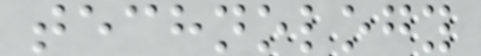technology
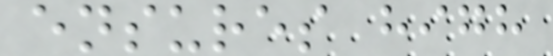ensures high
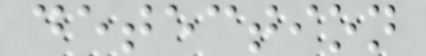detection
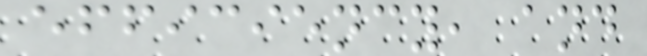efficiency, and
